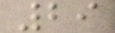29
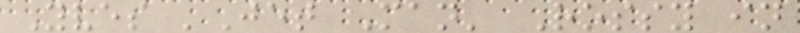Yves 'Jet Man' Rossy in
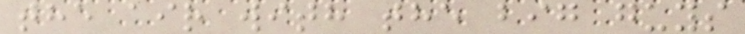the air with the big guys
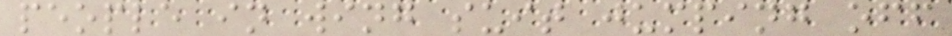people in wing suit jumping off
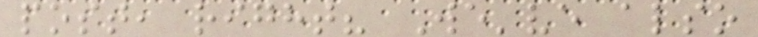post, right? We've also
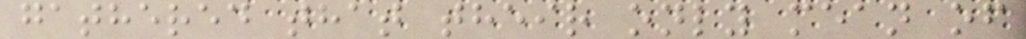gathered that their only mean of
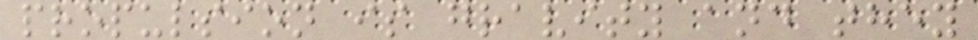propulsion is gravity and they
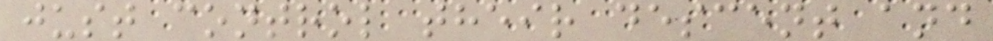just control their descent and
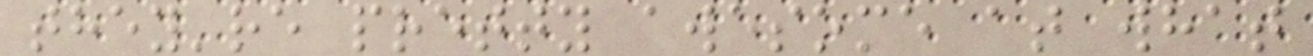they're pretty awesome at what
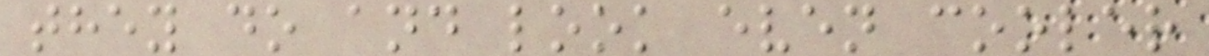they do and look even cooler
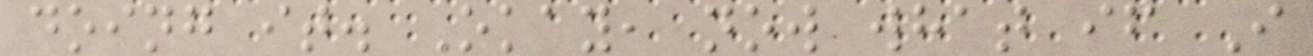doing it. Okay, now what if I
